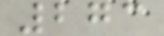273
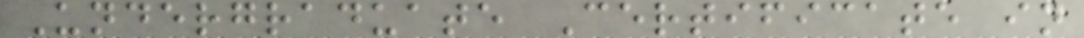Undergraduate Certificate in
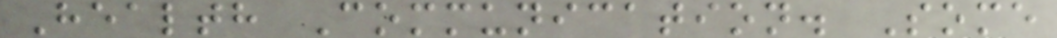Health Communication. Some
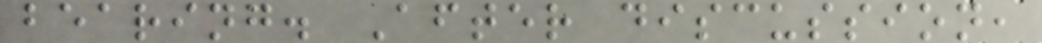bearing. After discussion,
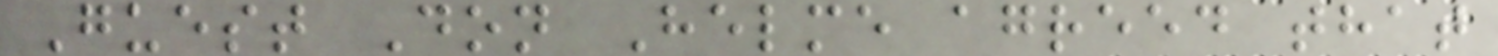Guest Don Helme agreed that
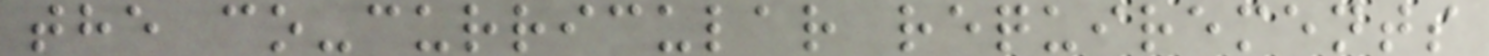the co-curricular requirements
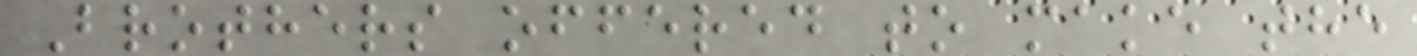Brothers offered to make the
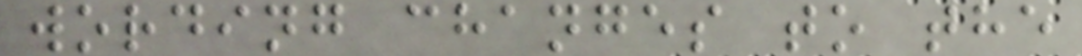wording changes to the
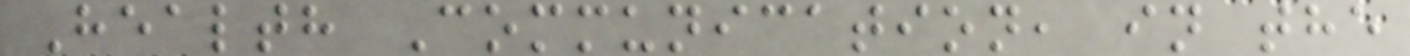Health Communication, in the
